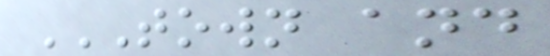TOWN AND
